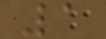1
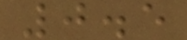0.5
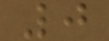0
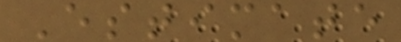Estimate
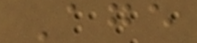Age
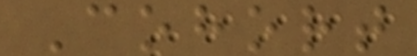Cohort
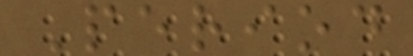Period
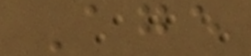Age
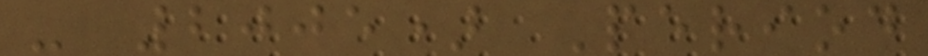- 2005) Period
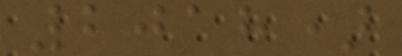2018)
